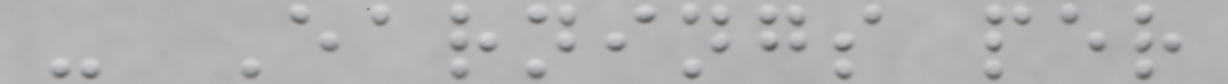- Earnings per
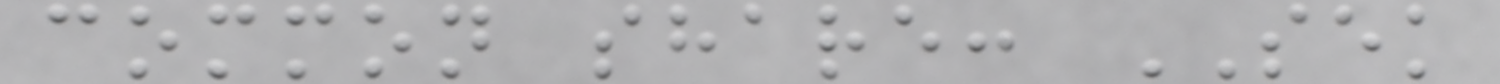common share: SEK
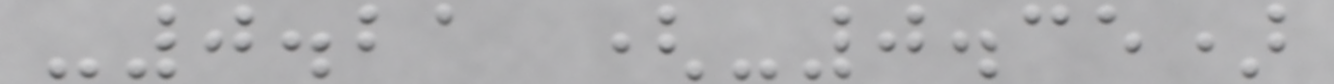-0.21 (-0.35)
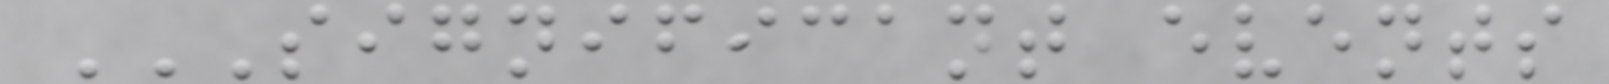SIGNIFICANT EVENTS
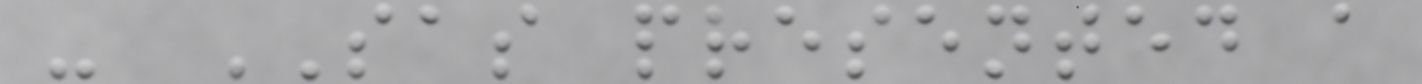- SAS presented a
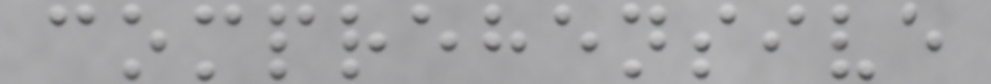comprehensive
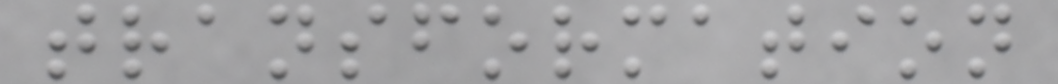transformation
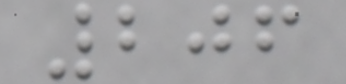206
